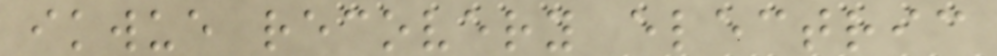ikwue recovery electric
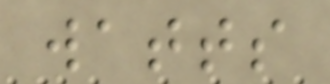watts
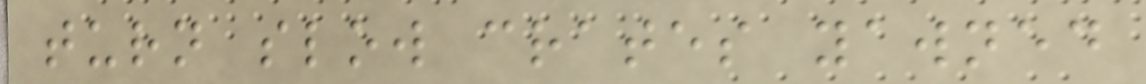turn slow crates yawned
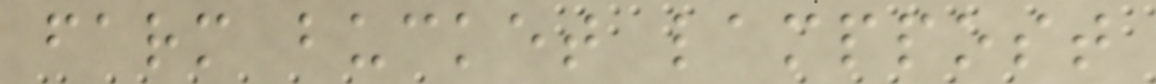farm bucket lamppost
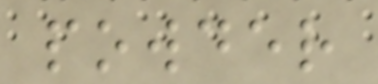powder
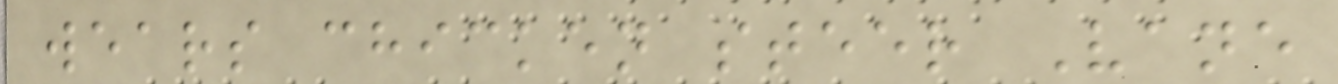wears chicken steer Vane
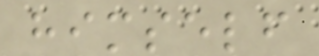himself
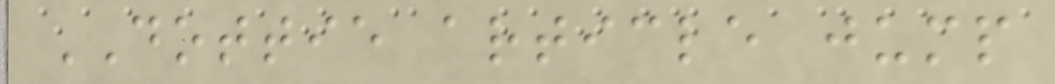DOTTIE article jump
